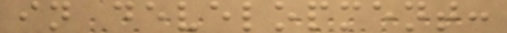in development:
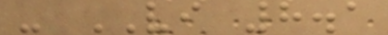- VI 8.1
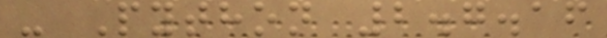- Python 2.7.16
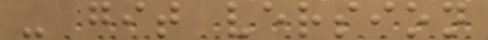- git version
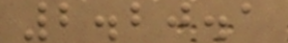2.20.1
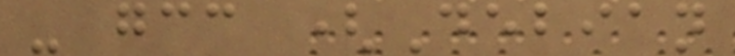- gcc (Debian
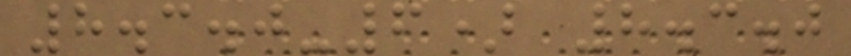8.3.0-6) 8.3.0
